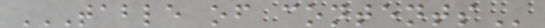TABLE OF CONTENTS
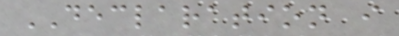DECLARATION i
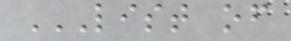LIST OF
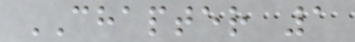CHAPTER 1
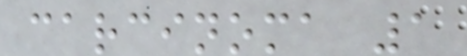carcinoma 1
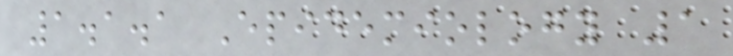1.1.1 Epidemiology 1
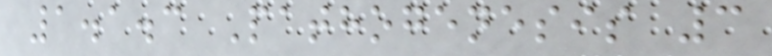1.1.3 Pathogenesis 3
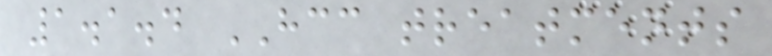1.1.4 HCC treatments
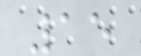15
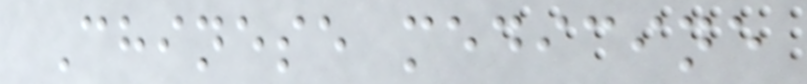Chinese medicine
